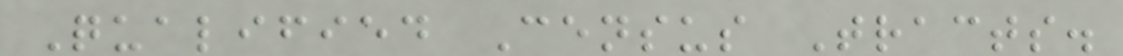Qualified Census Tracts.
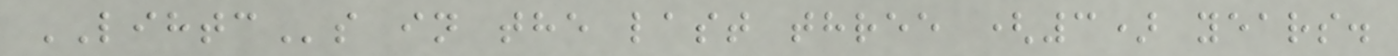LIHTCs in the last three (3) years.
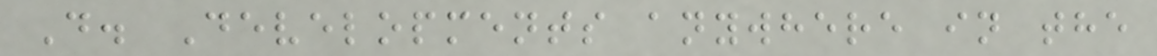D. Developments anywhere in the
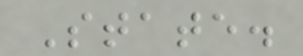State.
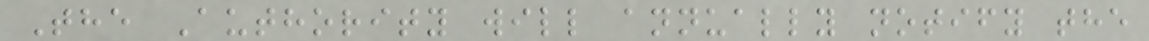The Authority will annually notify the
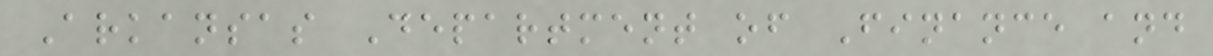Arkansas Department of Finance and
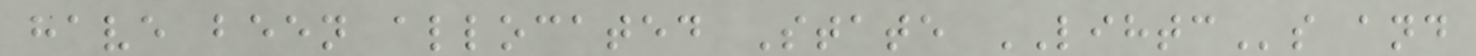have been allocated State LIHTCs and
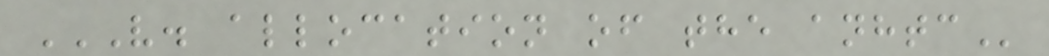V. ALLOCATION OF THE ANHTC
